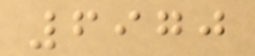6970
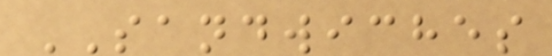SANDWICHES
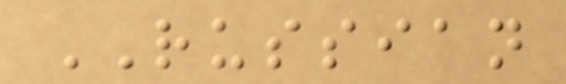RUSSIAN
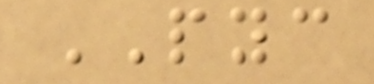PYC
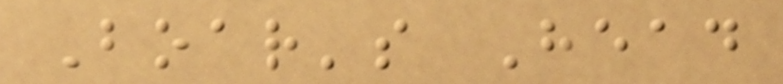Boar's Head
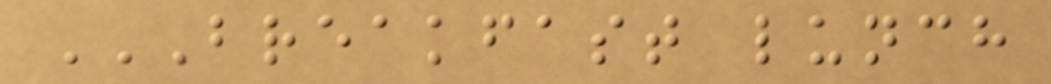BREAKFAST LUNCH
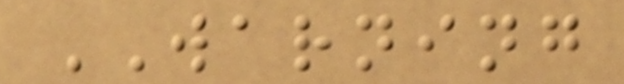WARNING
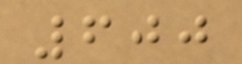600
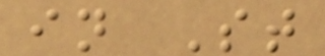in St
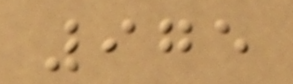975
